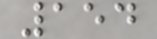154
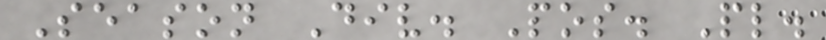Season Div. Pos. Pl.
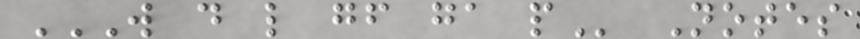W D L GF GA P Notes
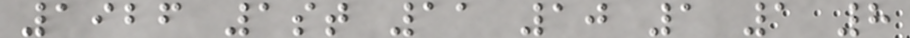1926 1st 11 10 1 1 8
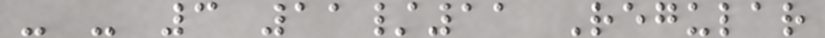- - 3 11/11 Regular
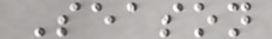Season
